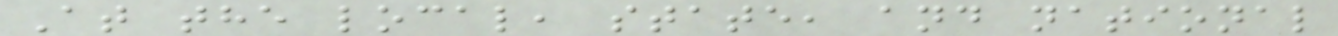At the local, state, and national
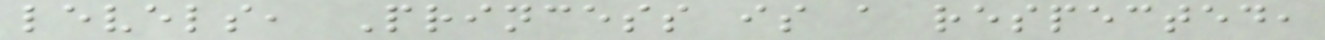levels, Princess is a respected,
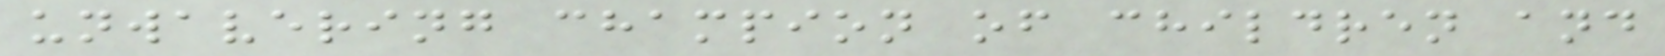unwavering champion of children and
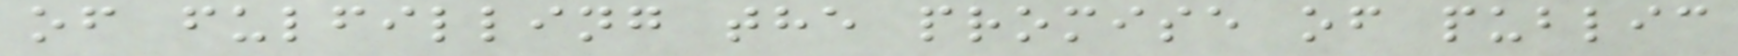of fulfilling the promise of public
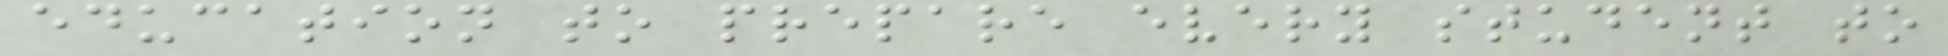education to prepare every student to
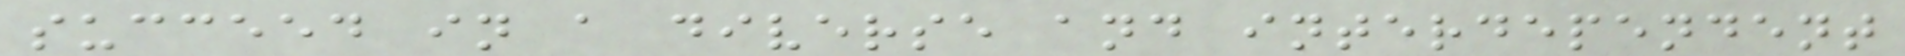succeed in a diverse and interdependent
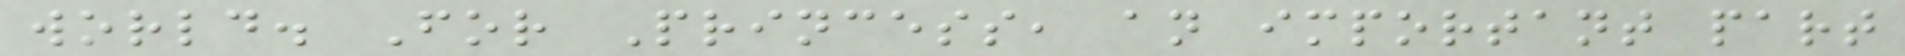world. For Princess, an important part
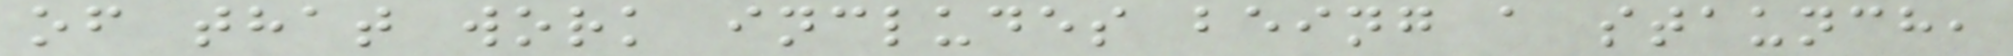of that work includes being a staunch,
